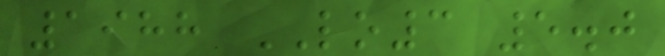1988 LO3 5.0
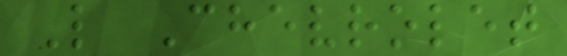L Chevrolet
